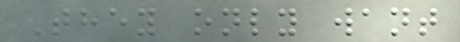They only want
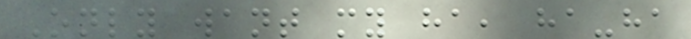Only want my ha, ha-ha
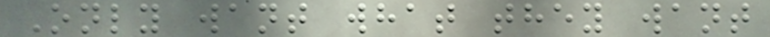Only want what they want
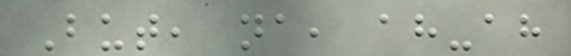But, na, ah-ah
